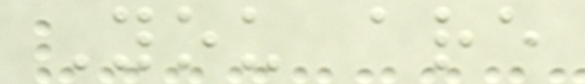You are
